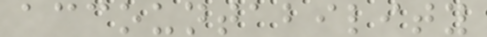accountability
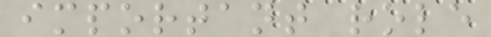important role
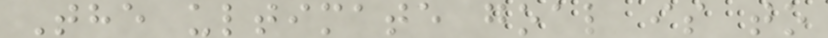The ultimate goal is to
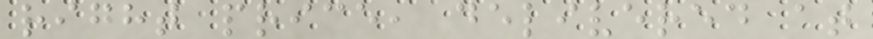right price, delivered at
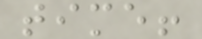time!
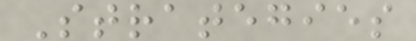Strategies
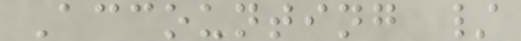Accounting /
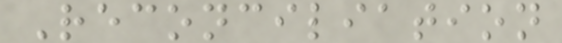Reconciliation
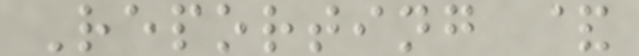Reporting &
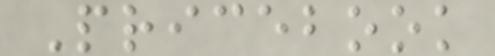Pricebook
